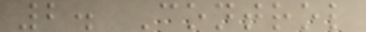2. Control
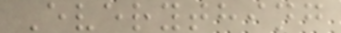Everything
